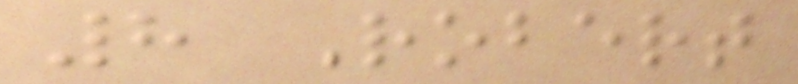8 Robert
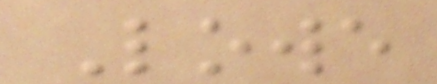Lowe
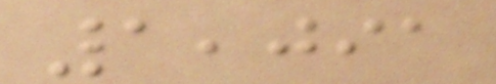1,091
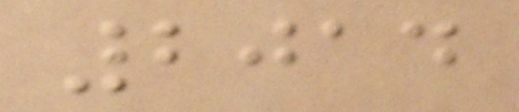2014
